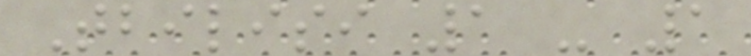Tbilisi 1 - 1
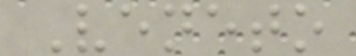Veneto
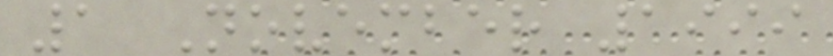1 November 1999
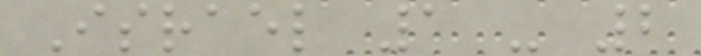Israel 1 - 2
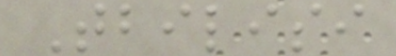Tbilisi
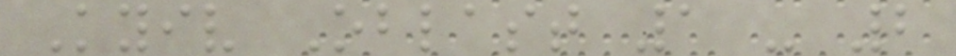Kyiv Oblast 1 - 2
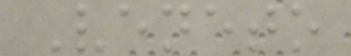Veneto
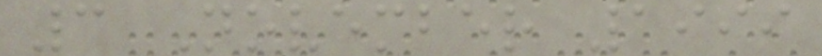3 November 1999
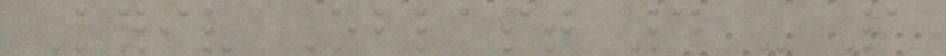Kyiv Oblast 4 - 1
